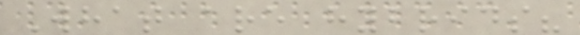What are hybrids?
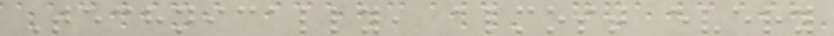Technically, almost every
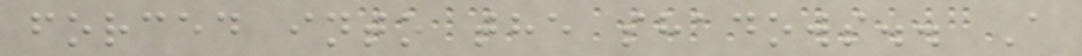forced into the shadows.. A
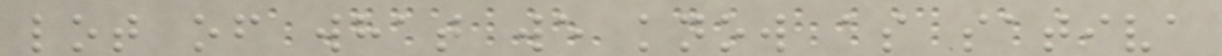lot of what we know as sativa
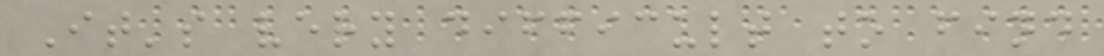It's very difficult to find
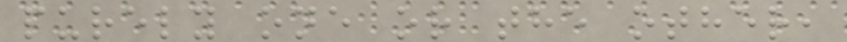purely one or the other,
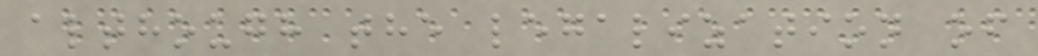although the legalization of
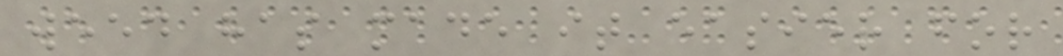weed has made it easier for
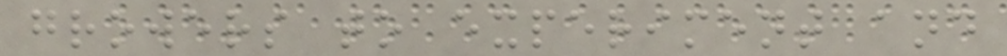growers to experiment and
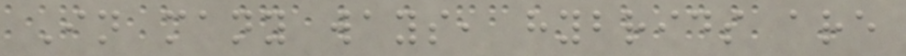In many ways, hybrids are
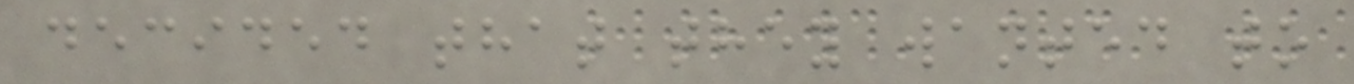decided that they wanted to
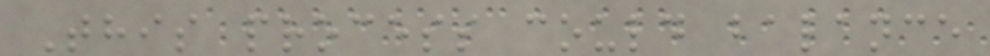This process could balance
